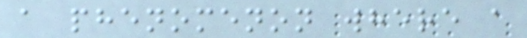a phenomenon where a
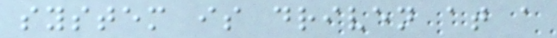system is driven at a
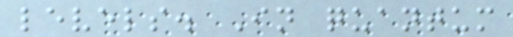levels. In quantum
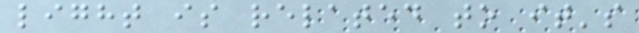light is related to it's
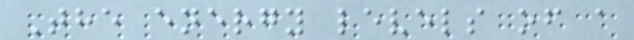The energy levels of a
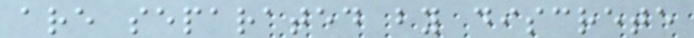are separated by discrete
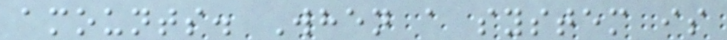amounts. When a system is
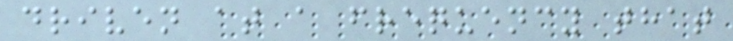driven at a frequency that
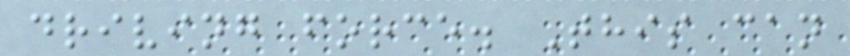driving force. This can
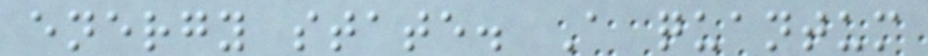energy state. A quantum
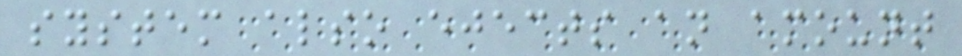system also ejects an amount
